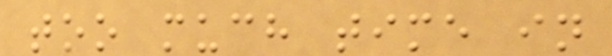too much time in
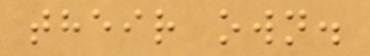their own.
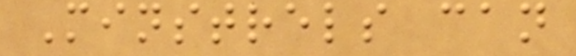Minstrels can
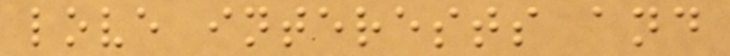love interests and
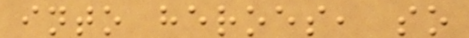into heroes, so
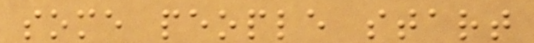some people start
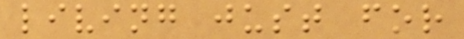living just for
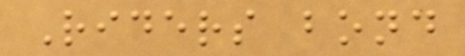Riders bond
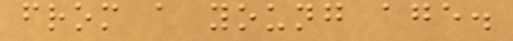from a young age.
